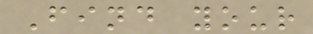Find your
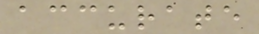accurate
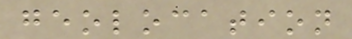geolocation
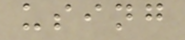using
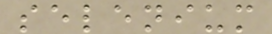selenium
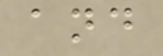and
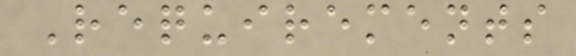Requirements
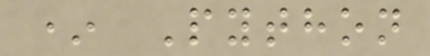* Python
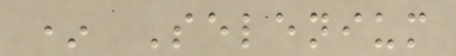* Selenium
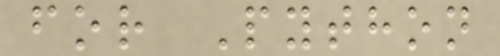for Python
